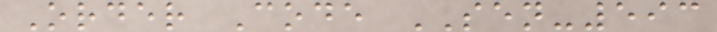Order Code SEN-593
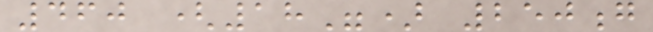460 (18") 250g
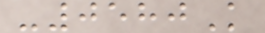-0580K
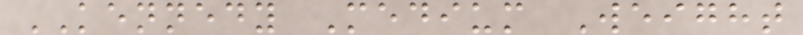KENNEDY Medium Weight
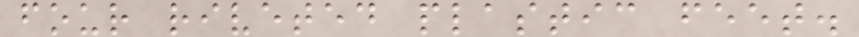four riveted plastic feet.
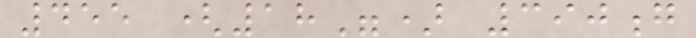455 (18") 390g
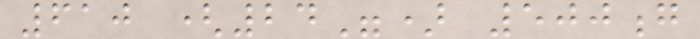610 (24") 500g
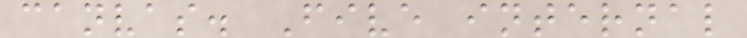canvas. Five internal
